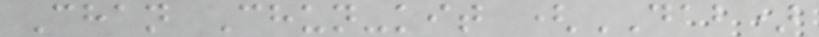Chan Chun-kit (DAB)
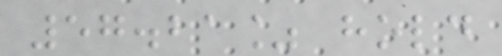57.21% hold
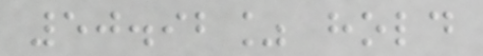50.92% hold
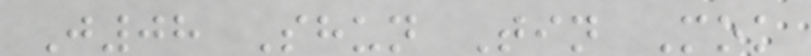J08 Shun Tin Mok
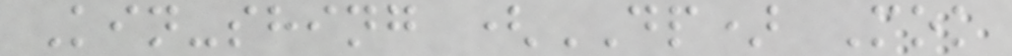Kin-shing (DP) Mok
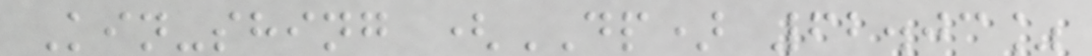Kin-shing (DP) 62.03%
